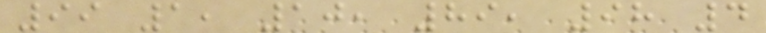99 1, 10, 89, 98 4
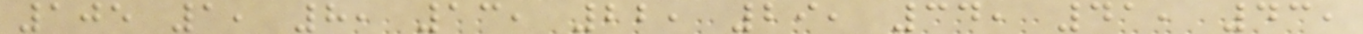105 1, 8, 13, 22, 29, 34, 41, 43,
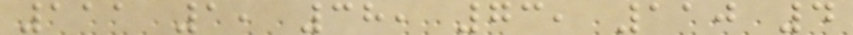111 1, 38, 73, 110 4
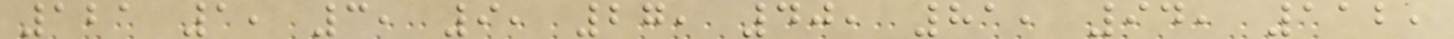121 1, 3, 9, 27, 40, 81, 94, 112,
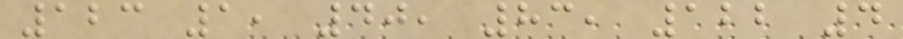123 1, 40, 83, 122 4
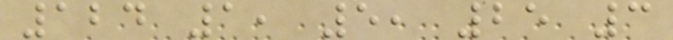124 1, 5, 25 3
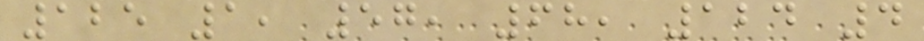125 1, 57, 68, 124 4
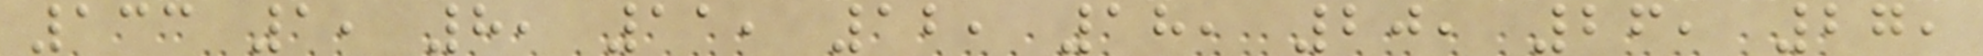133 1, 8, 11, 12, 18, 20, 26, 27,
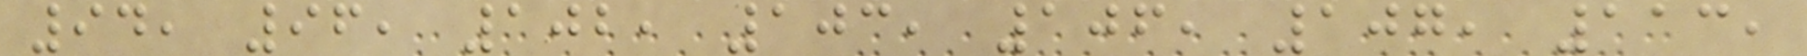94, 96, 102, 103, 106, 107, 113,
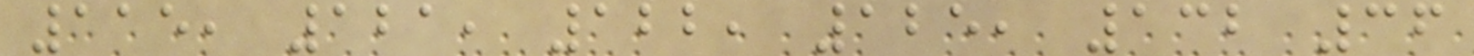115, 121, 122, 125, 132 36
